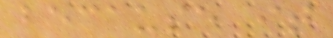because it
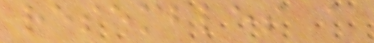resembles a
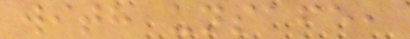with unsafe,
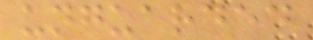unguarded
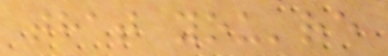that you're
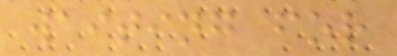waiting for
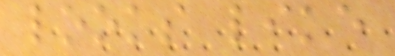looks like
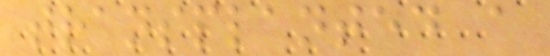transplanted a
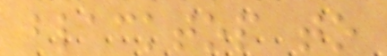blacktop to
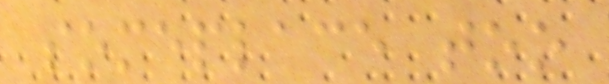someplace too
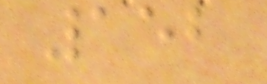152
